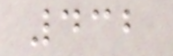432
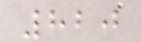820
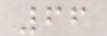66
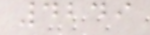4249
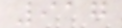917
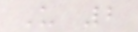U 2
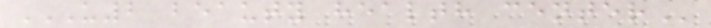U2 BEAUTY HEALTH CENTER
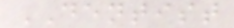DENTIST
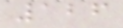126
